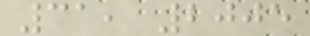31, 2005
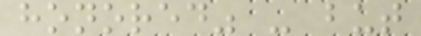honored" - but
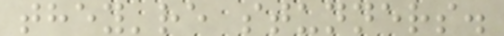they're stunners.
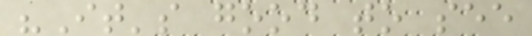"It's good to see
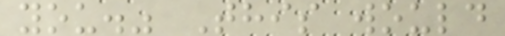you." This would
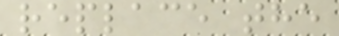replace the
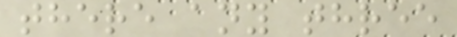there any three
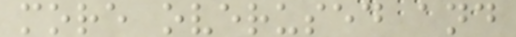more overused and
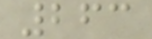263
